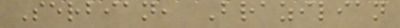Serbian, Brazilian
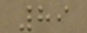89
